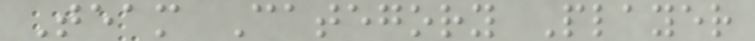Team Category Player
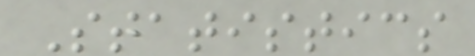Statistics
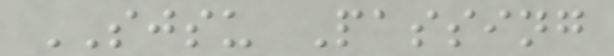SJSU Passing
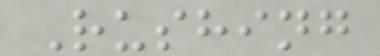Rushing
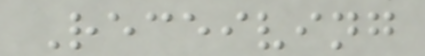Receiving
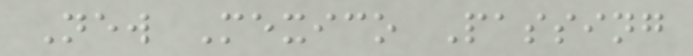New Mexico Passing
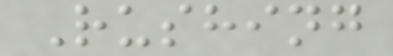Rushing
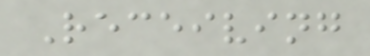Receiving
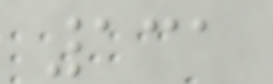131
